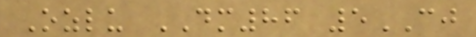Ozlu DM86 5CJ
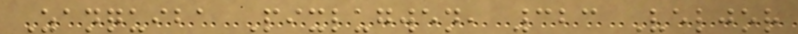Zanquiba Pixlugwen, 323 Veljor
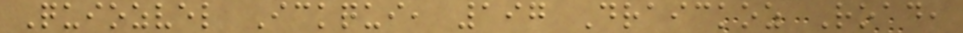Quiozvel Ickqui, 197 Draickoz Road,
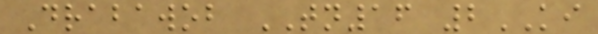Drabawob TN16 2KI
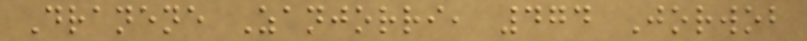Dranene Zanjorri, 474 Jorwob
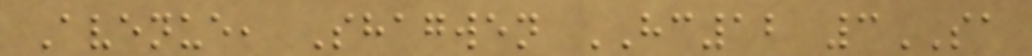Avenue, Shagwen HC12 3SA
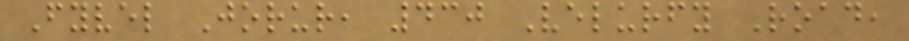Fyvel Jorur, 430 Velurfy Road,
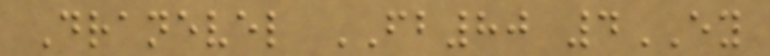Dranevel FB80 4EY
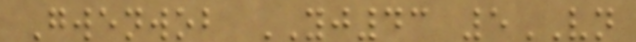Gwenwob YJ43 5VN
